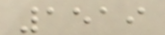1519
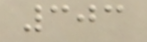303
